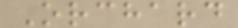Orchard
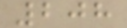208
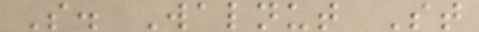S. Walnut St
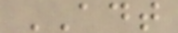ADT
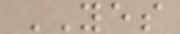YES
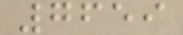7659
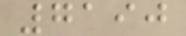7190
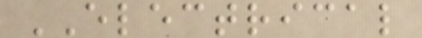ELECTRICAL
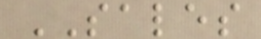SALES
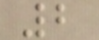2
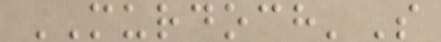MURDOCH'S
